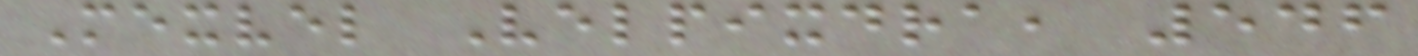Mexvel Velpixdra, 546
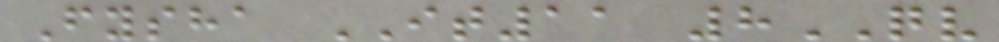Fysha IT11 8QV
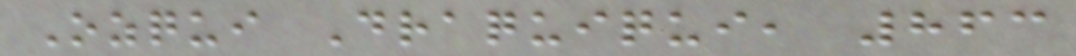Ozqui Draquiqui, 863
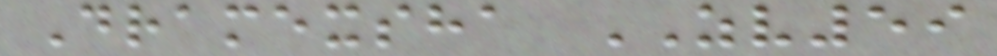Dramexsha ZV59
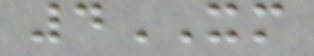4XM
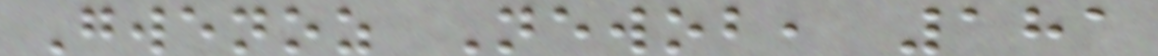Gwenoz Newob, 181
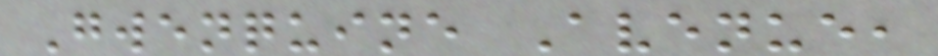Gwenquine Avenue,
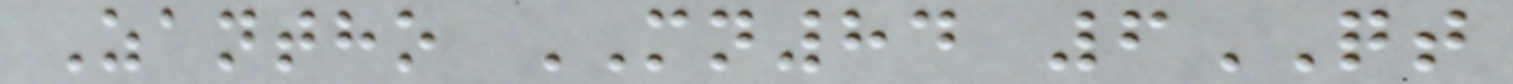Zantho MN84 6QT
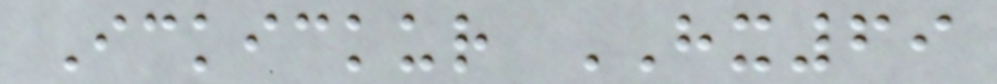Ickickur HX69
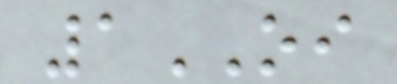1OI
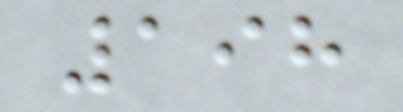198
